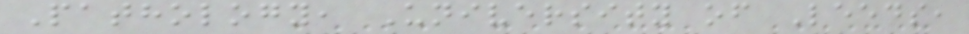Pathology, University of Leeds,
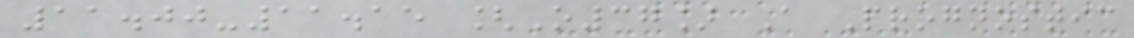11.00-11.15 [O37] A Prognostic
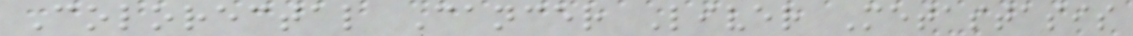Colorectal Cancer Liver Metastasis
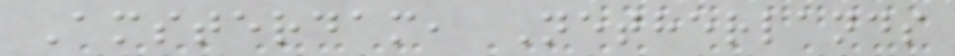Amsterdam, Netherlands
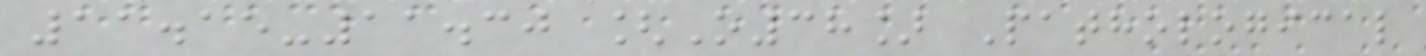11.15-11.30 [O38] Pathological
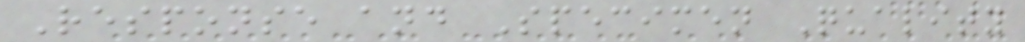Response and Specimen Quality
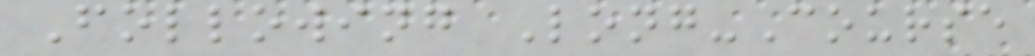Following Long-Course
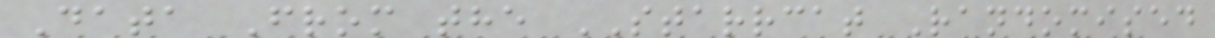Data From the STARRCAT Randomised
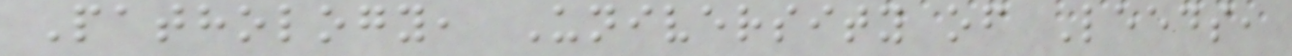Pathology, University of Leeds,
